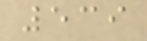539
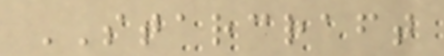STARCRAFT
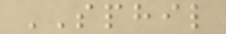SPHIL
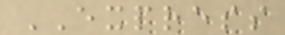EXPRESS
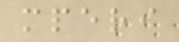mperi
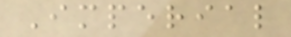Imperial
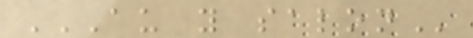AU Y SALON
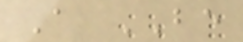A BE
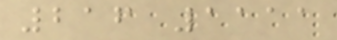216 1111
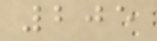205
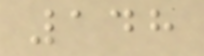148
